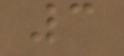3
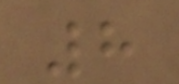8
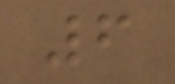6
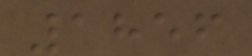1856
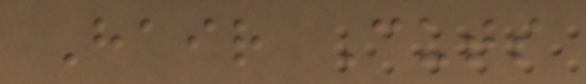Hair Cuts
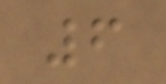6
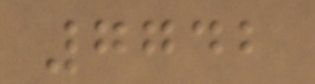7742
